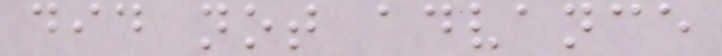did not advance
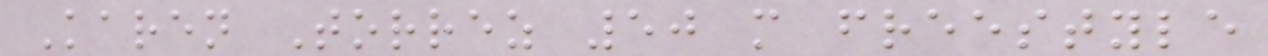Karen Torrez 50 m freestyle
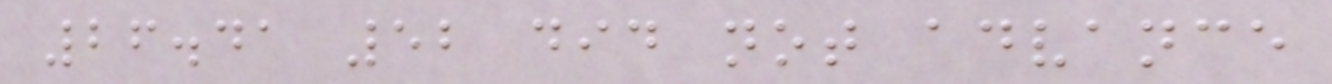26.41 52 did not advance
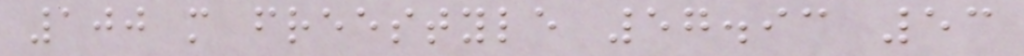100 m freestyle 57.93 53
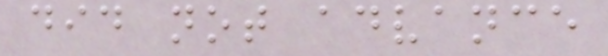did not advance
